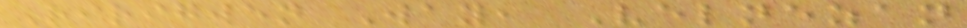Ririgwen Way, Velnezan
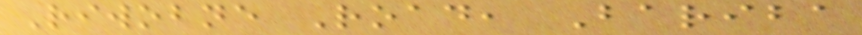Riwobne Road, Bariba
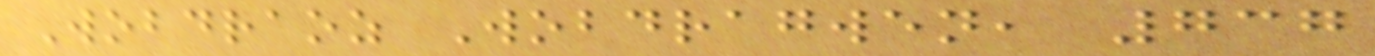Wobdraoz Wobdragwen, 737
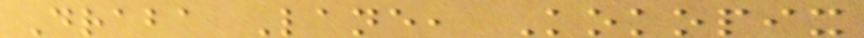Draba Lane, Kokopix
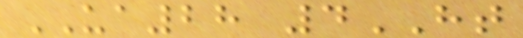UA28 4HT
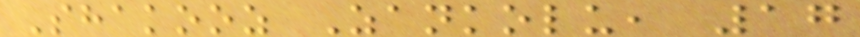Shakooz Zankolu, 17
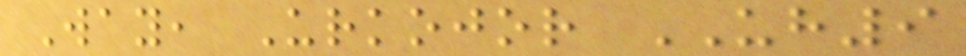Way, Urkojor UH9
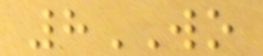8WO
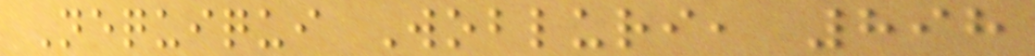Nequiqui Wobluri, 898
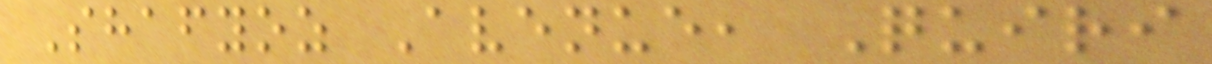Shafyoz Avenue, Quiri
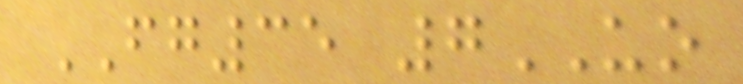FG35 7UO
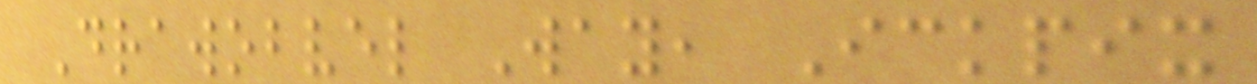Drawobvel Way, Ickpix
